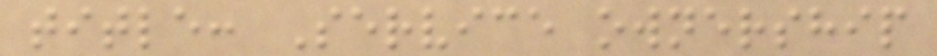title: Service ownership
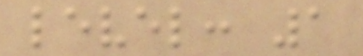level: 1
